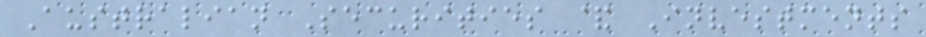Australian Securities & Investments
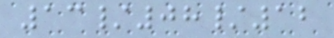13/08/12
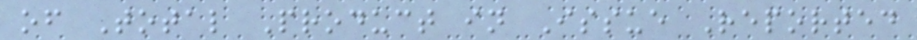of Total Product in Issue Reported
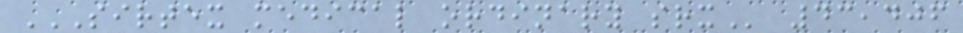SIRTEX MEDICAL ORDINARY SRX 43,406
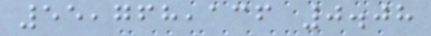55,768,136 0.08
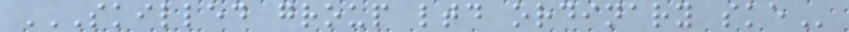SKILLED GROUP LTD ORDINARY SKE
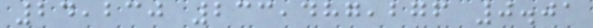24,230 233,487,276 0.01
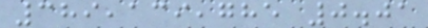389,139,785 0.01
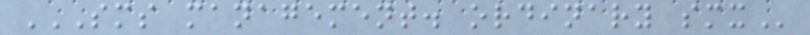SMS MANAGEMENT. ORDINARY SMX
